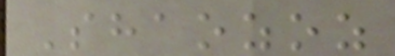Shaozoz
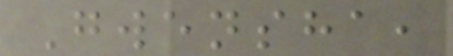Gwensha,
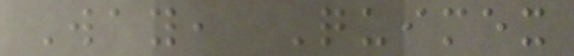Way, Quimex
